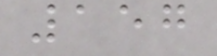157
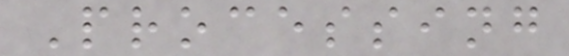Processing
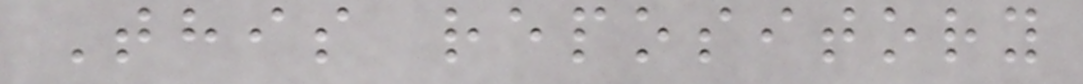This repository
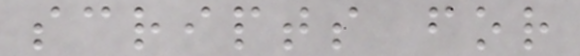scripts for
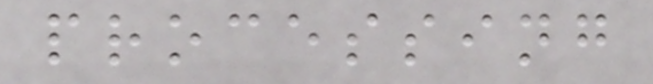processing
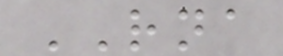RNA
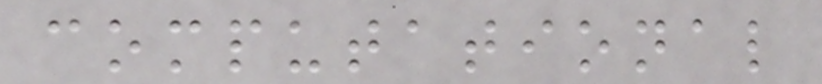computational
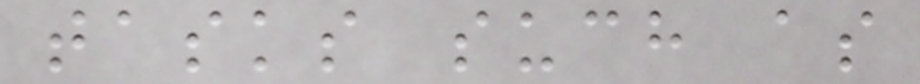tasks such as
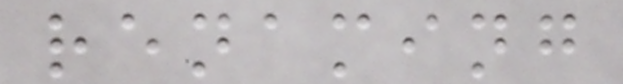renaming
